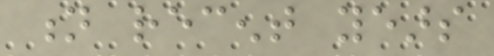n recent years
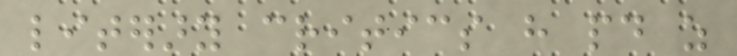literary critics have paid as
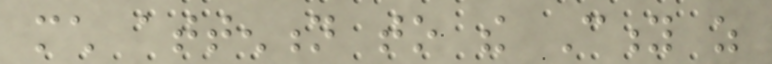much attention to the City as
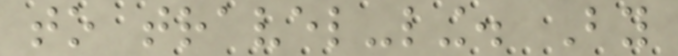to travel-ling. By
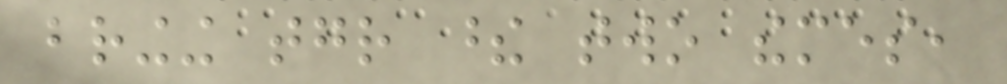bringing together these two themes,
